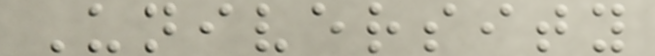University
